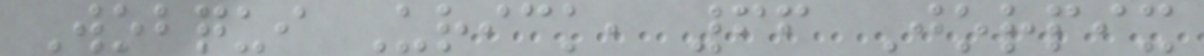Wobqui Urick, 66 Jorpix
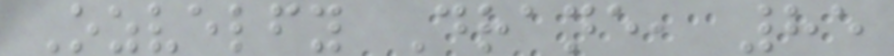Ozvelfy Drane, 85
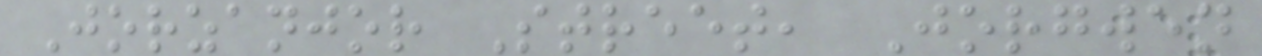Jorzanjor Street, Jorgwen
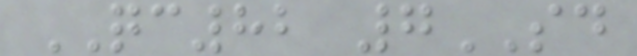QC82 7SD
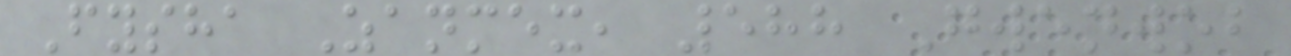Fysha Zanmex, 588 Gwenwob
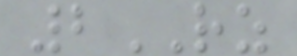2RZ
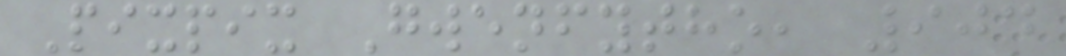Pixpix Gwenfytho, 904
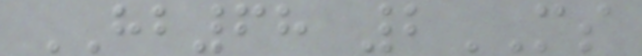HB68 2MS
